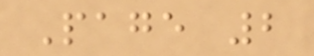Page 2
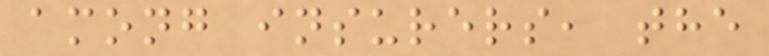among insurers, the
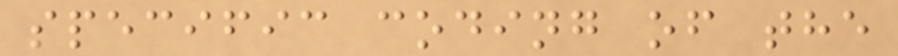specific coding of the
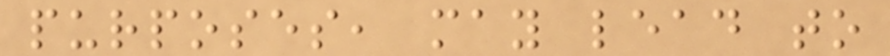purposes, may lead to
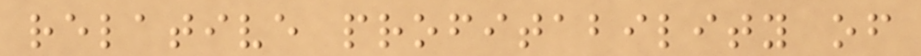relative profitability of
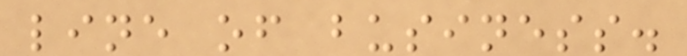line of business.
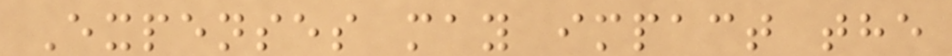Expenses may impact the
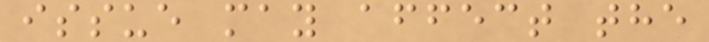issue may affect the
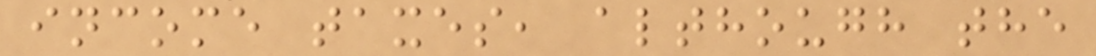income taxes, although the
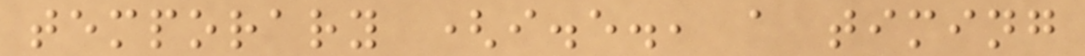temporary (i.e., a timing
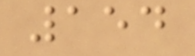154
